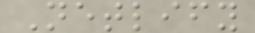Netlify
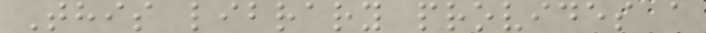This library provides a
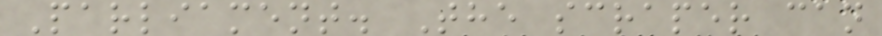Parliament. The scraper can
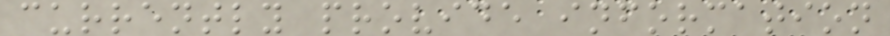currently provide information
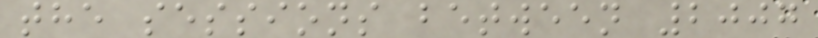the sessions between 2007
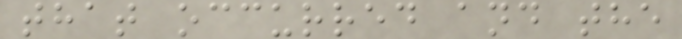that occurred and the
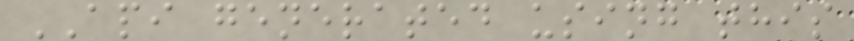API generated using this
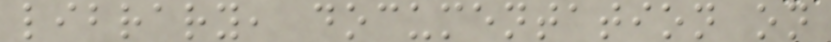library, documentation on
